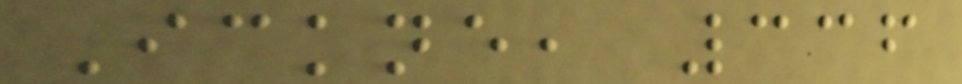Ickne, 336
